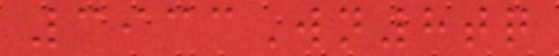3933Wn8tq
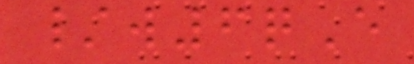/w6qE
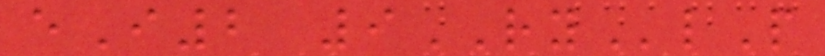eI2 9RYlP
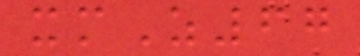xmZ67
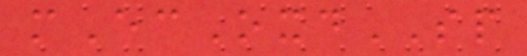mEcOxdSP
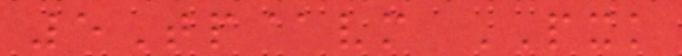5Tp@vm PXK
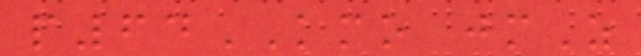p64KMO jmZ
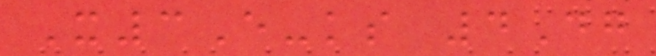X3E-ks 4Dg
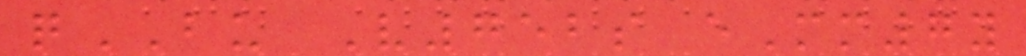qBU V752s eMm7y
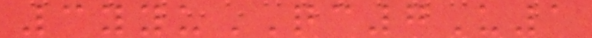3yyuQC7U1
